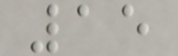15
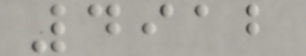4912
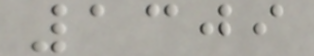1309
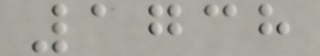1738
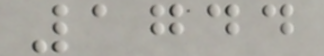1744
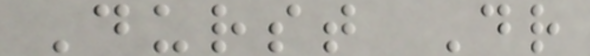Durst Dr
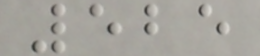525
